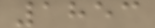1853
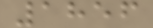1856
